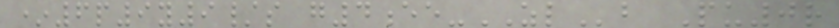*6p9y9/s g4ee-ZLb Pu0r
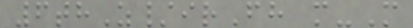6thZ/irFh m-M
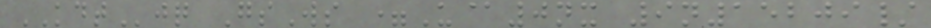KDTjq GsWs =U@0nx 9n15209/
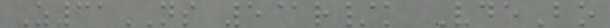Z31NS 5@r/k VdeBo
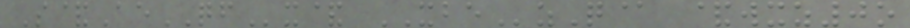S&AeQFx& XBEzQ@ &wxz0o
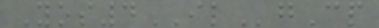Yos4ILgCp
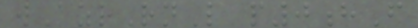wAzrRnL p0hF
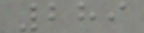289
